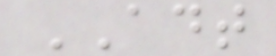ADT
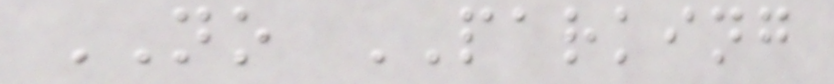NO PARKING
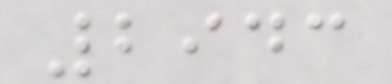2943
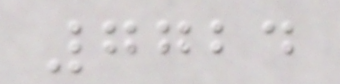7724
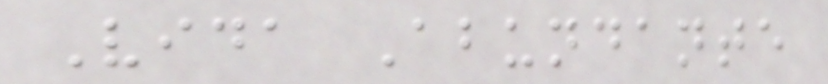Vida Abundante
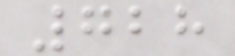728
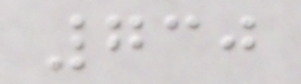730
